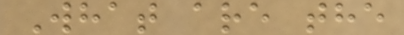What are the
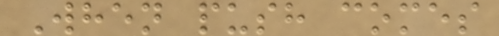When push comes
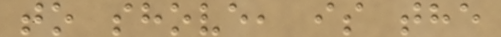to shove, is the
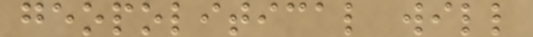geopolitical will
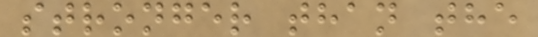stronger than the
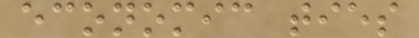economic ties
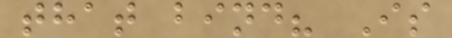that bind? Is
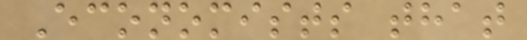Economists that
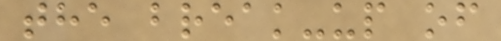the break-up of
